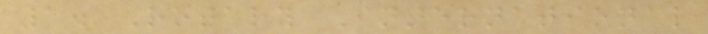1. Rotary International
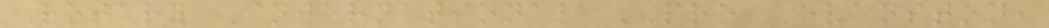Rotary International PRO Evanston,
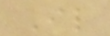Il
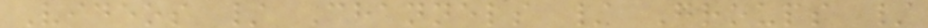Videos / Channels / Groups /
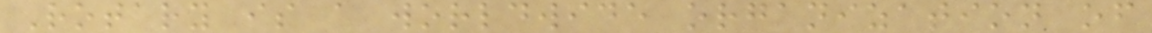Rotary is a worldwide organization of
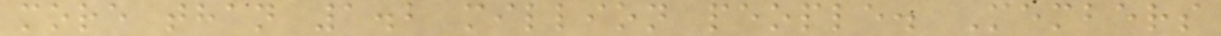more than 1.2 million people. Members
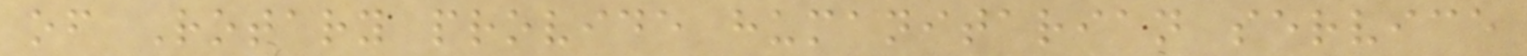of Rotary provide humanitarian service
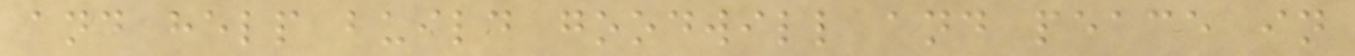and help build goodwill and peace in
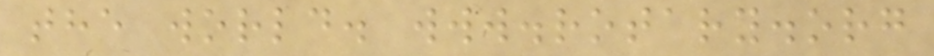the world. www.rotary.org
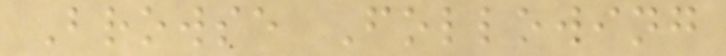Browse Following
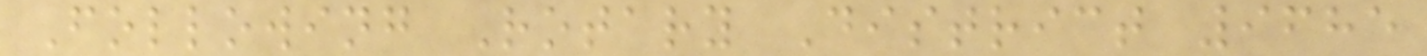Following Rotary District 9685
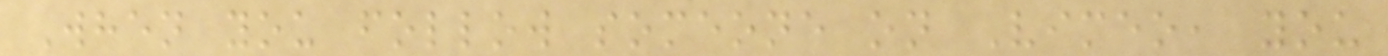When you follow someone on Vimeo, you
